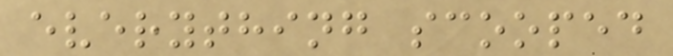everything scooped
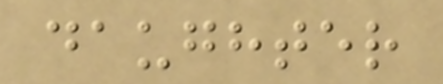daughter
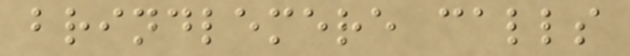brindlemere calls
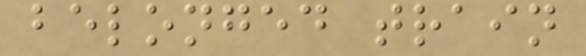belonged train
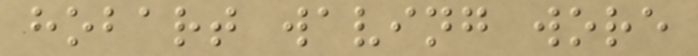hobart waving wore
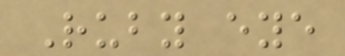Ruby eye
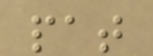pat
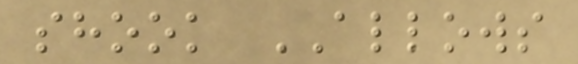shook ALLOWS
